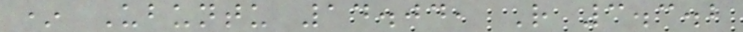* Ubuntu 14.04, R 3.3.2
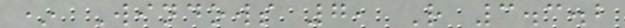* Windows 7, R 3.3.2
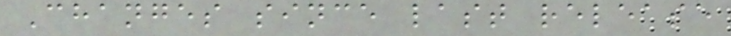Changes since last release
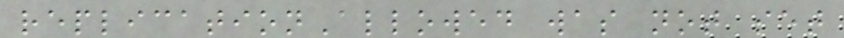replicationAllowed was not set
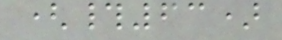(#63)
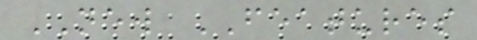NEW FEATURES
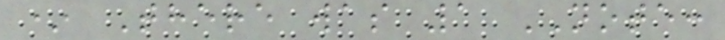* There was 1 NOTE:
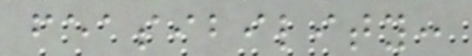feasibility:
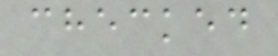checked
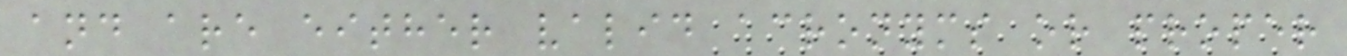and are either valid acronyms or proper
